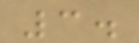3.
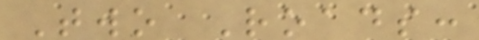Two Roads:
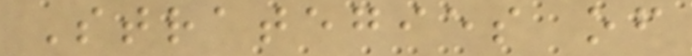Strategies of
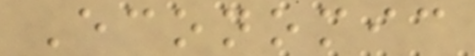Economic
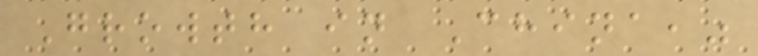Growth in China,"
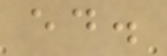ed.
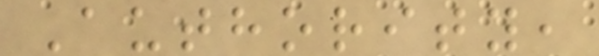Authority,
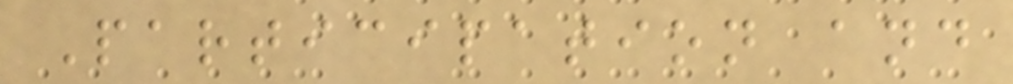Participation and
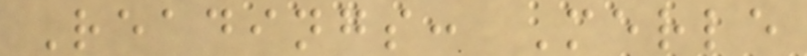Readings: Merle
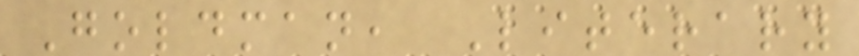Goldman, Literary
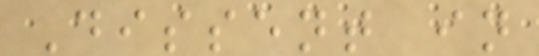Dissent in
